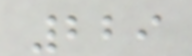229
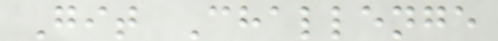Git Challenge
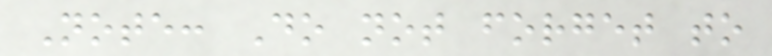Note: Do not forget to
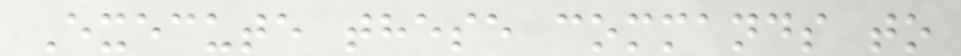Execute these commands to
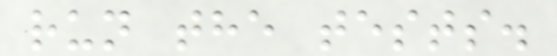run the tests.
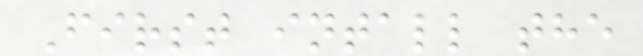First intall the
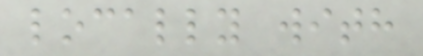locally with
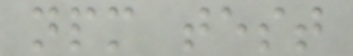npm test
